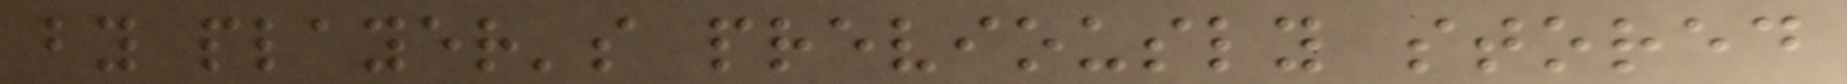by player's previously stored
